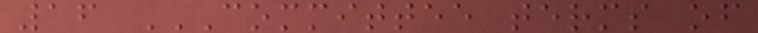16 COMMITTEE TERMS OF
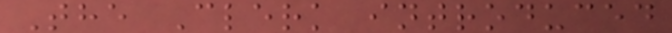The Clerk introduced
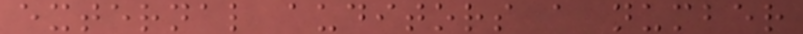external auditors a number
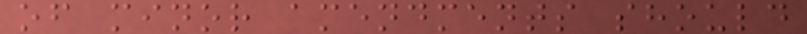of minor amendments should
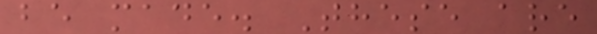be made. These are
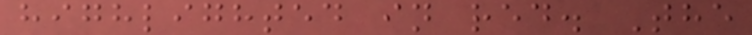highlighted in red. The
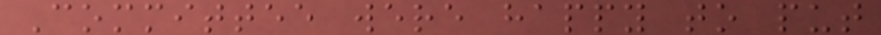Committee were happy to put
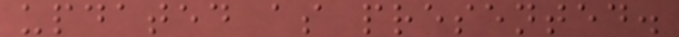updated as presented.
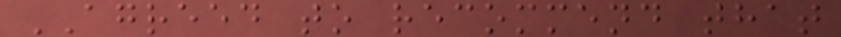AGREED to recommend that
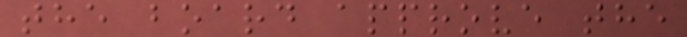the board approve the
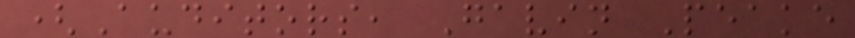(Auditors, Gavin Peake
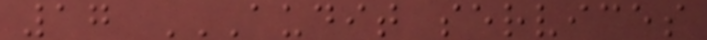17 AUDIT SERVICES
